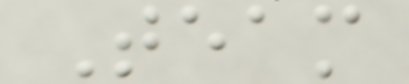Team
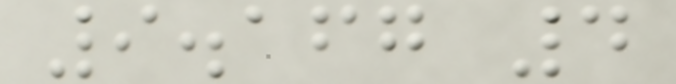9.167 4
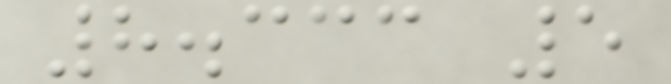8.333 5
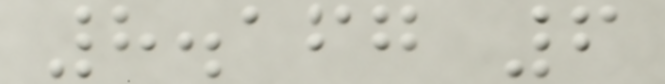8.167 6
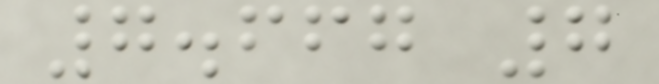7.667 7
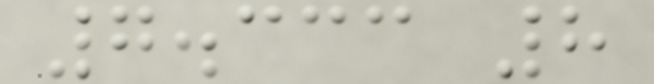7.333 8
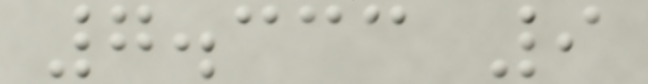7.333 9
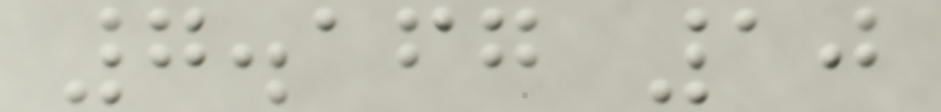7.167 10
